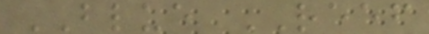BLUE REEF
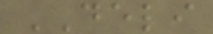DELI
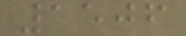1506
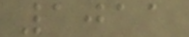1011
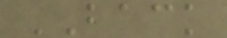BACK
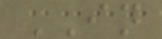IN
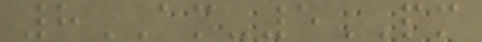8AM-5PM
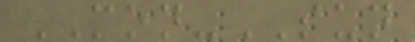MON-SUN
